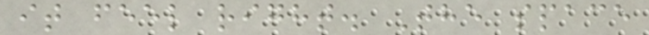it feel right. The space
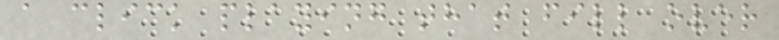a click playing that fill over
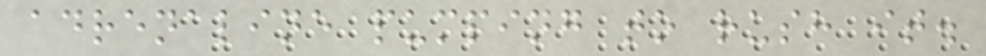adrenaline pumping to rush it.
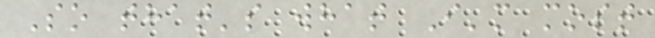So that's what I'm most
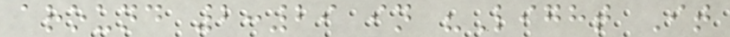around 2:29 in "Light It
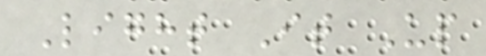Light It Up
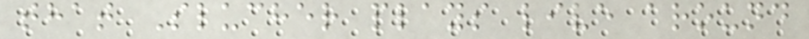that Slucher plays live around
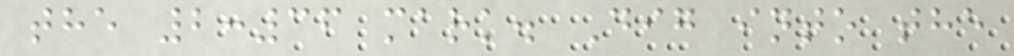the 2:36 mark. Dig into the
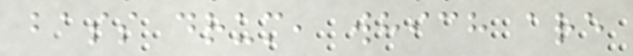bass drum, which are
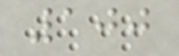100
